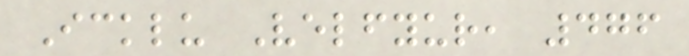Icklu Velfyur, 476
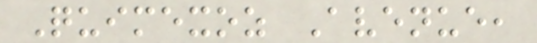Quimexoz Avenue,
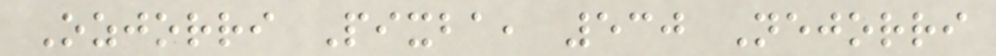Ozjorri Pixba, 530 Nejorri
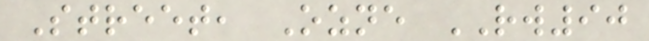Street, Ozne RW90
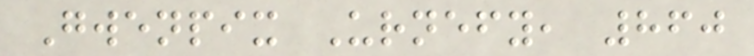Gwenpix Urnefy, 860
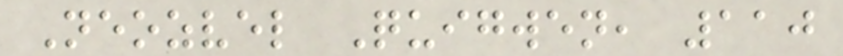Neozvel Quigwen, 110
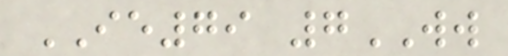IE79 7WW
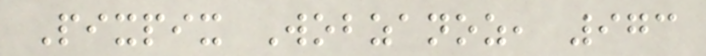Pixpix Wobzanoz, 973
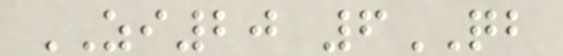ZI20 6QB
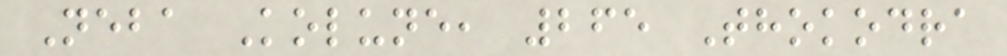Neba Kolune, 265 Thokodra
